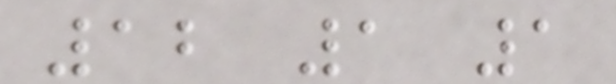12 1 1
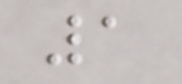1
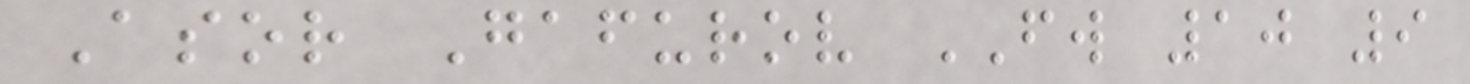Asor Gafurov FW 10 9
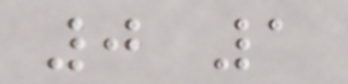0 1
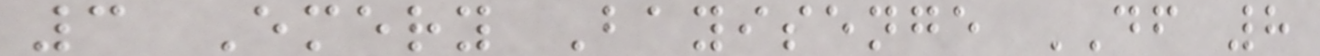3 Emery Bayisenge DF 8
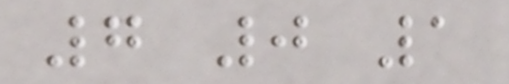7 0 1
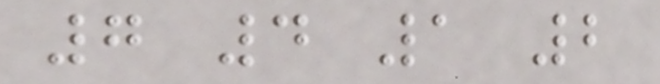7 4 1 2
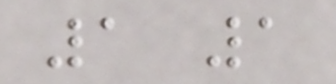1 1
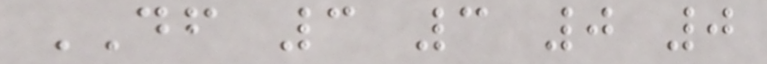DF 3 3 0 0
